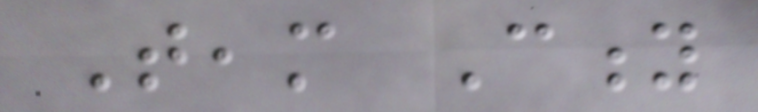Team City
